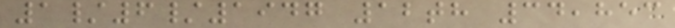1/6/1947 12th 34,853
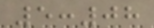5:08
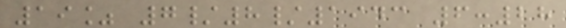19% 7/8/1943 6:28
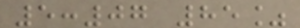5:07 85%
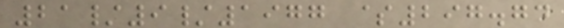21/9/1977 $297.74
